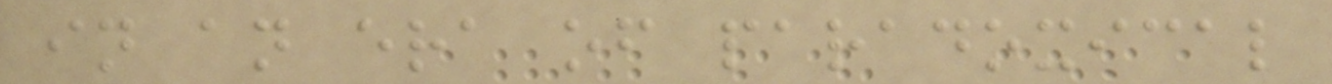in an era of paradoxical
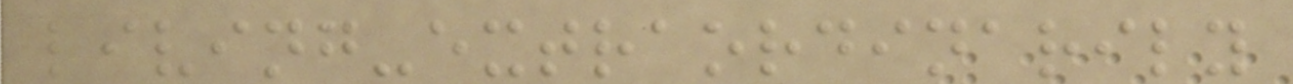living-extraordinarily
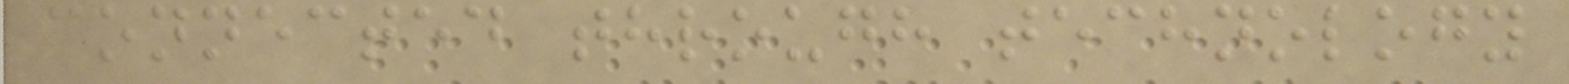connected through technology
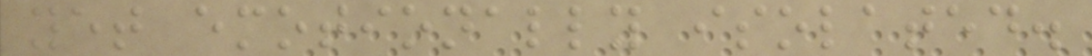yet emotionally isolated.
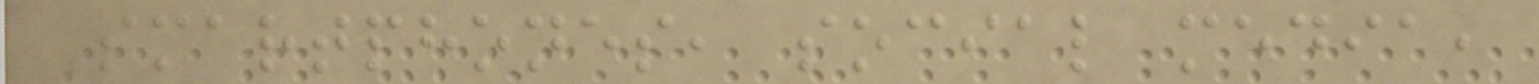Smartphones, social media,
